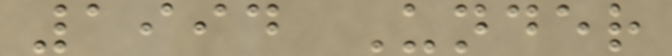1994 Under
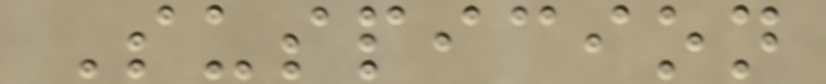Suspicion
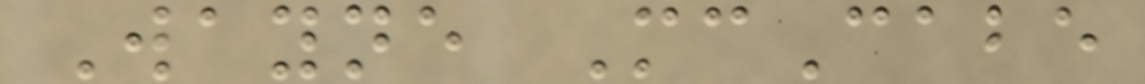Wayne McCabe
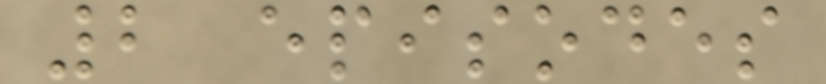2 episodes
